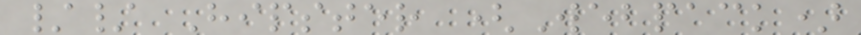// Hipster (Webpack)
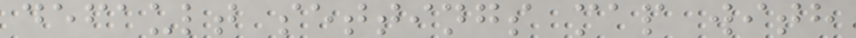default settings map with
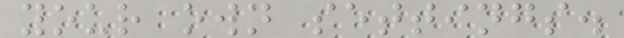your own settings.
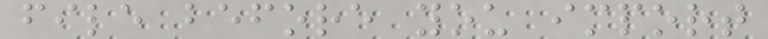file before you import
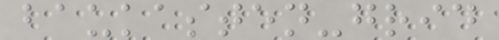baukasten-grid
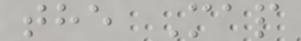the Map
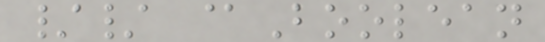// @Boolean
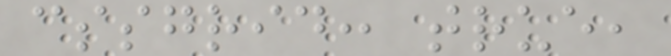cssgrid: true,
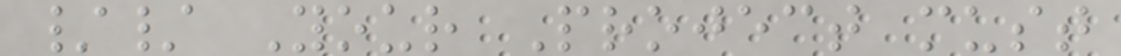// Your Project must
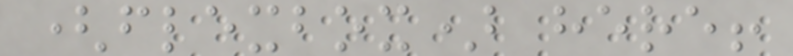(flexbox) here!
